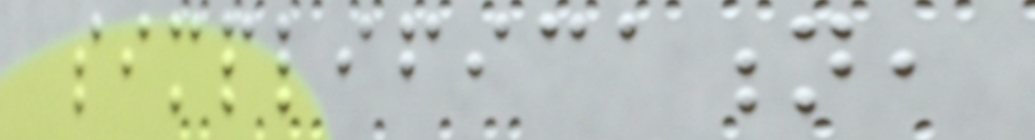simplification,
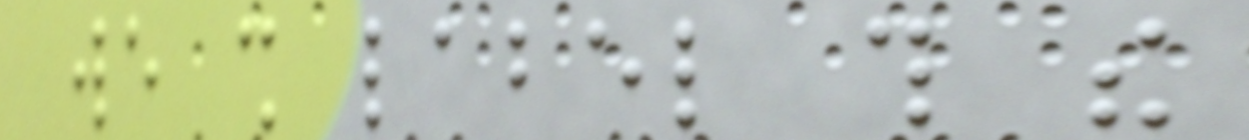we shall label this the
